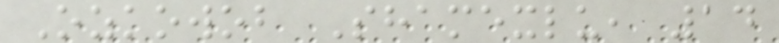Ozkowob Shamexlu, 14
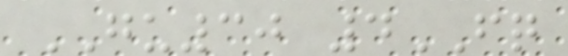GU30 4FQ
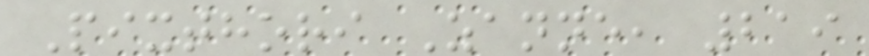Pixthori Zanne, 219
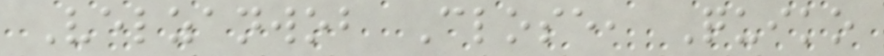Velzanwob Close, Quiko
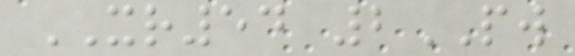XR54 2PW
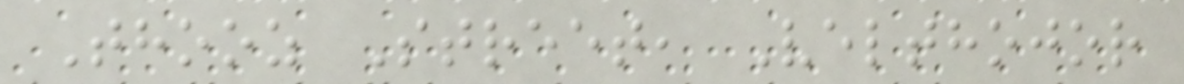Thooz Street, Velthojor
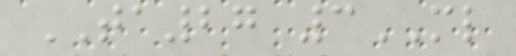TA27 3ML
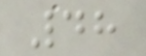48
